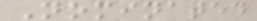Nominated
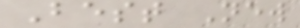Best New
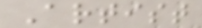Artist
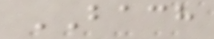BACH
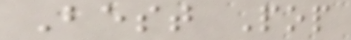Best Pop
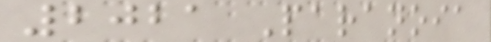2021 Paranoia
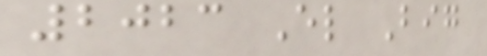2023 El Big
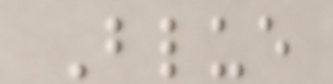Blue
